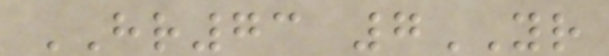HR73 7YR
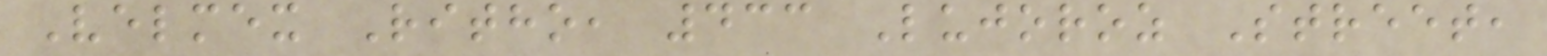Velmex Ritho, 433 Lujoroz Street,
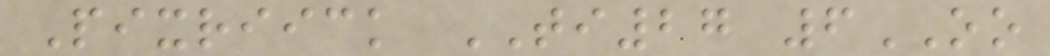Pixriick TI27 6OO
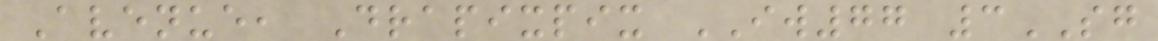Avenue, Drapixpix IW77 3SG
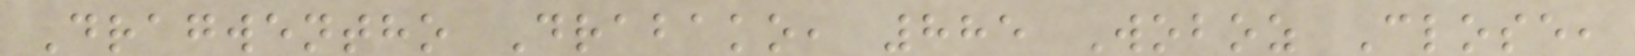Dragwentho Drabako, 885 Woboz Close,
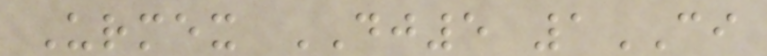Urmex DJ5 1CI
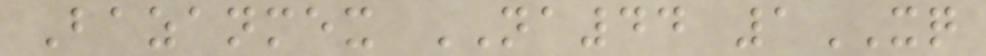Bazanmex NA44 1XQ
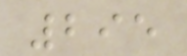295
